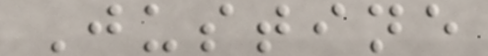Justine
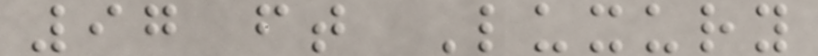97 ft Luxury
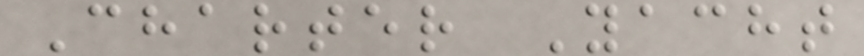Charter Yacht
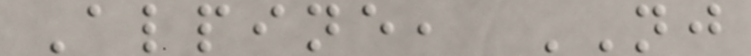Alpine, NJ
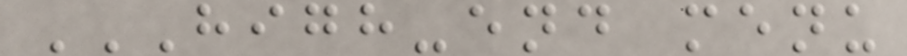HIGH-END MENU
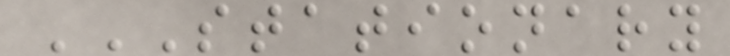STATIONARY
